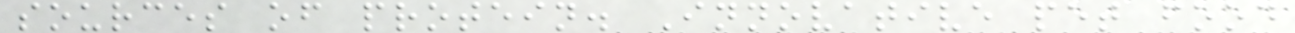sources of protein. Innovative pet food
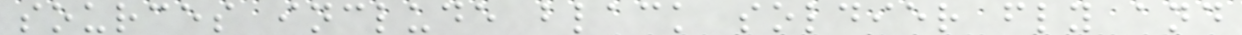sources include black soldier fly and
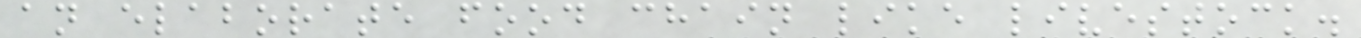an elaborate food chain like livestock.
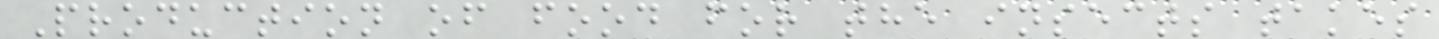Production of food for the insects takes
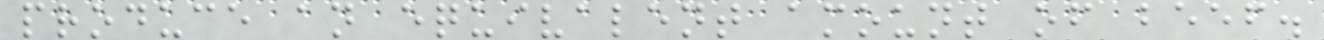produce an equivalent amount of beef.
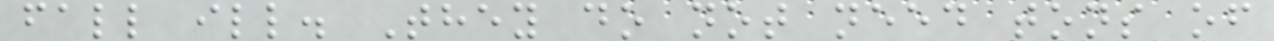fall ill. They do not need tons of
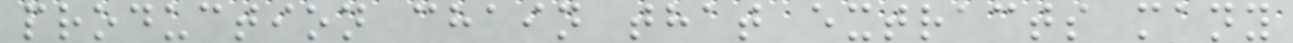production chain that extracts many
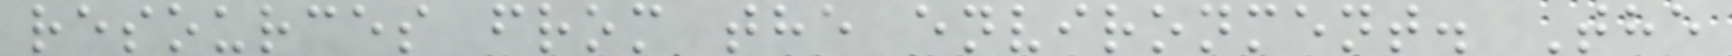resources from the environment. The
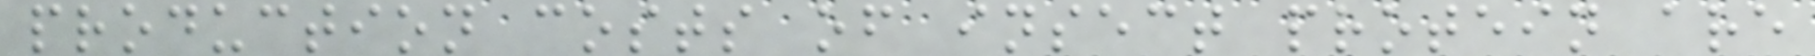production costs of insect protein are
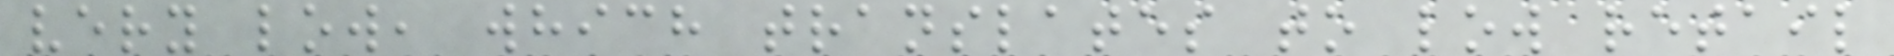very low, which translates to low retail
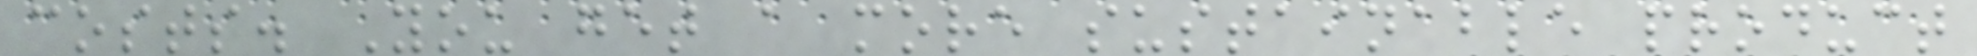costs. You get a more sustainable product
